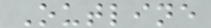Outline
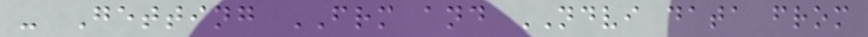- Getting FRM and NDVI data from
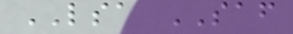LSA SAF
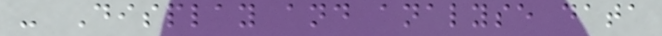- Display and analyse data
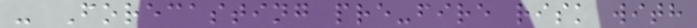- Forecasting pre-fire risk with
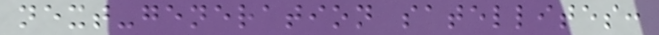next-generation satellites:
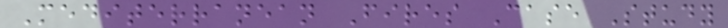Mediterranean Fires Case Study
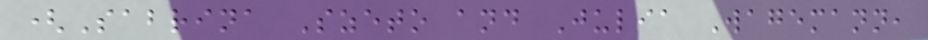(Sabrina Szeto and Julia Wagemann,
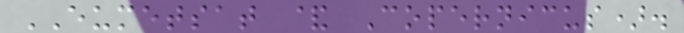EUMETSAT & Copernicus).
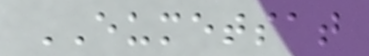EUMETSAT
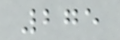275
